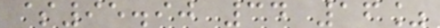$95.90 34 16%
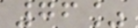76%
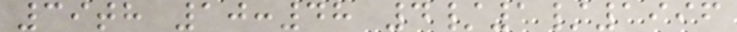39th 10:48 4/1/1996
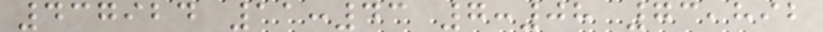437924 11:43 7:08 73,892
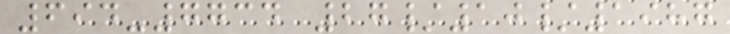694-7734 27/10/1987
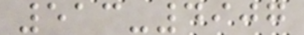513-4907
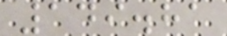149.81
